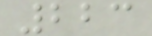223
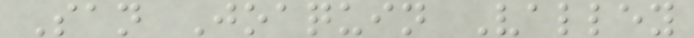San Joaquin Valley
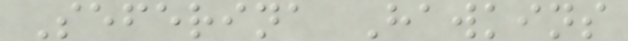Seferina Hawkins
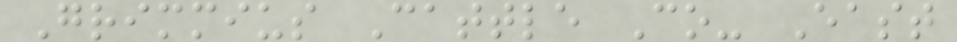Grimmius Cattle Co- East
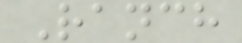Ranch
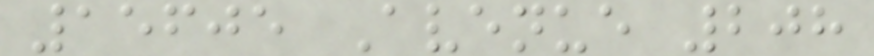15605 Avenue 208
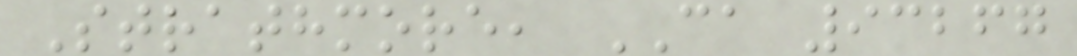Strathmore, CA 93267
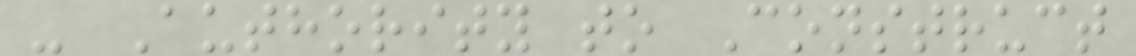- Authority to Construct
